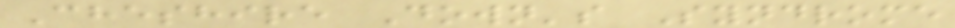Cheshire Down's Syndrome
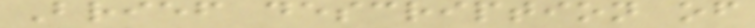Brief description of
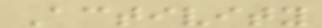Activity
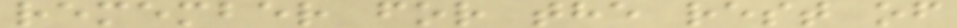remember for the rest of
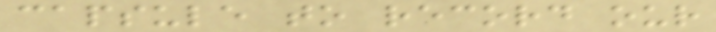capsule to record our
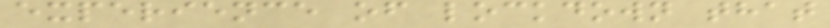experience of lockdown that
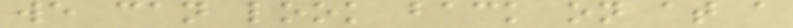we can look back on at a
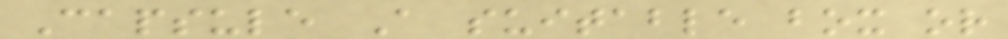Capsule A suitable box or
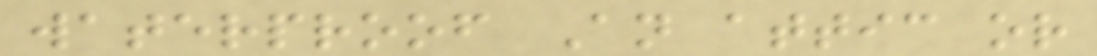waterproof An attic or
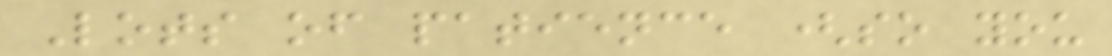Lots of patience (so you
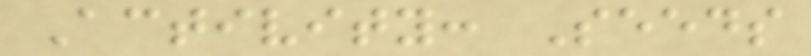Activity: Seeds
